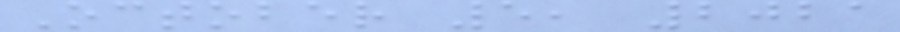October 5, 2021
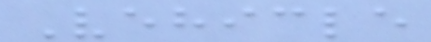Vehicle
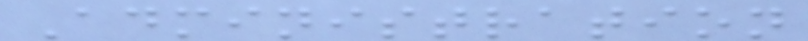Administration
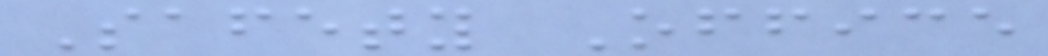Safety Office
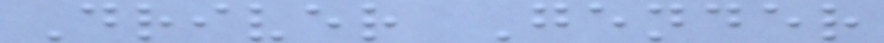Driver Gender
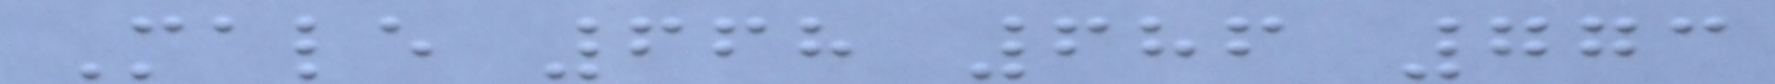Male 668 686 773
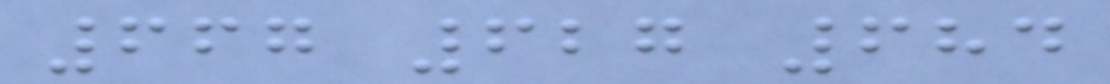667 627 684
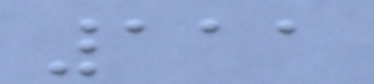111
